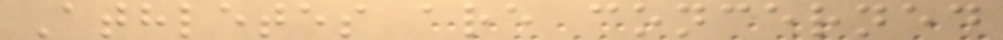Athletes are concerned
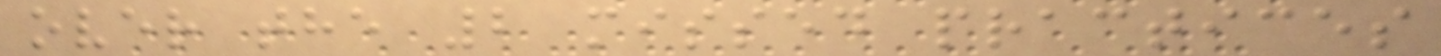over the 2 missed practices
